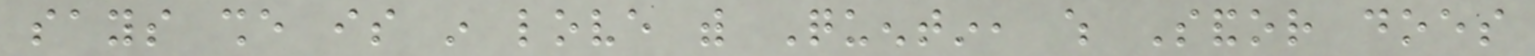says she is in love with Quentin, which Sandor does
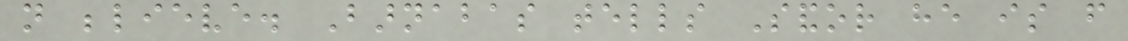not believe. Barnabas tells Sandor he is from
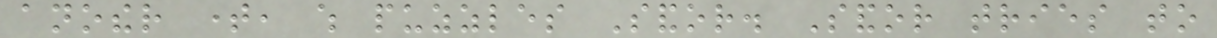another time, which puzzles Sandor. Sandor tries to
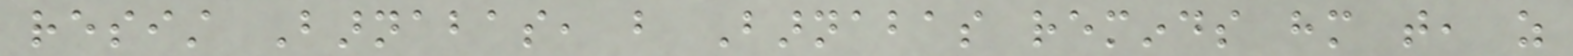resist Barnabas, but Barnabas reminds him that, as
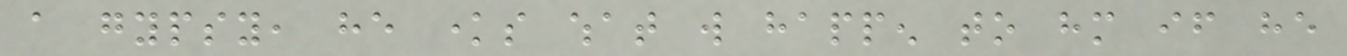a gypsy, he knows what will happen to him if he
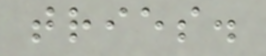tries.
